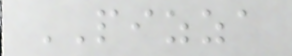PIZZA
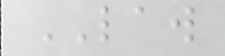LAW
